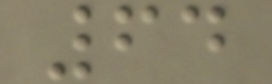64
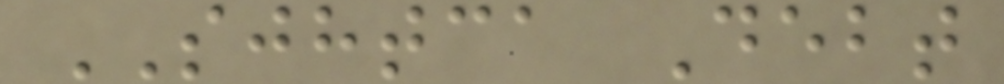SJHTCA Debt
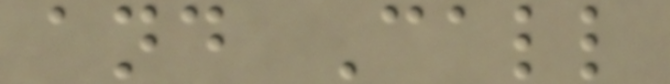and Call
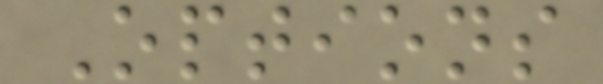Options
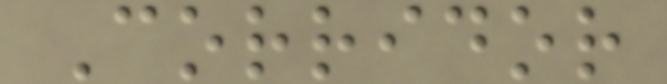Corridor
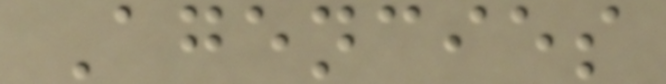Agencies
